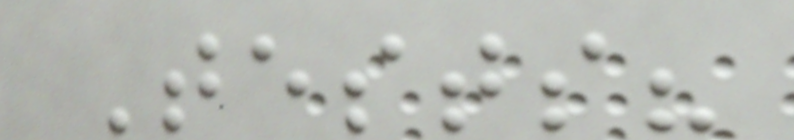Tests?
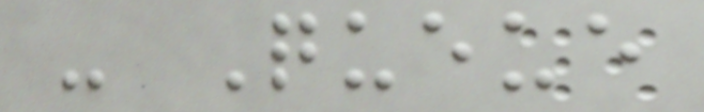- Queue
